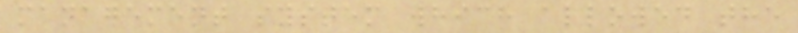management system which allowed the
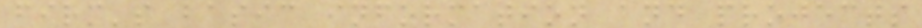firm's basic information and projects
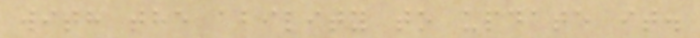with the ability to update it.
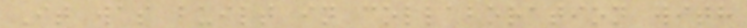It was built in collaboration with
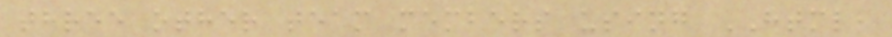three other team members using HTML,
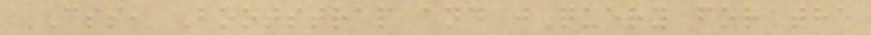CSS, Bootstrap and jQuery for the
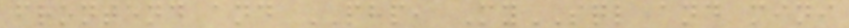frontend and PHP, MySQL and mini
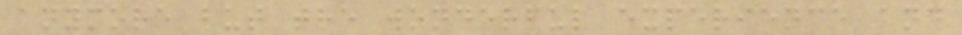anymore but the wonderful experience and
